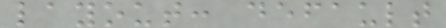layout: default
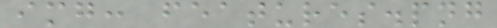img: features.png
